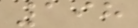198
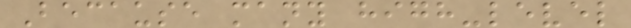Because many high-level
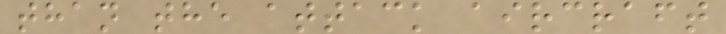than the attack aircraft
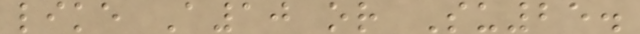like A10 or Su25.
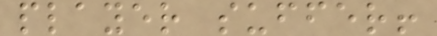player suffer!
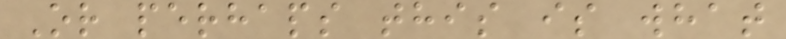Or perhaps this is what
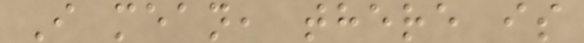I mean, there is
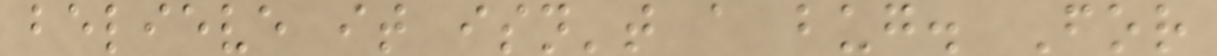believe it isn't a bug. For
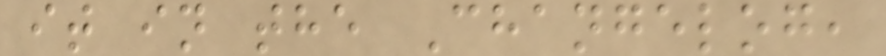it in the Changelog,
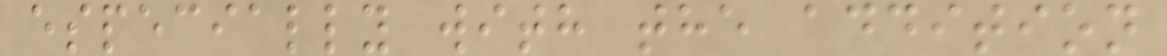especially with the addition
